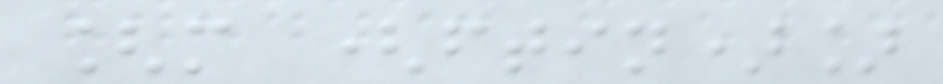[m (ftin)]
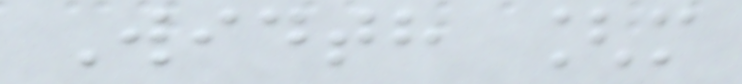Width [m
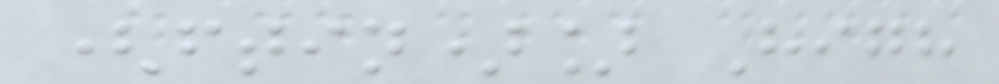(ftin)] High
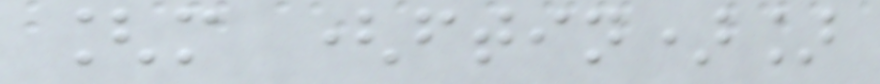[m (ftin)]
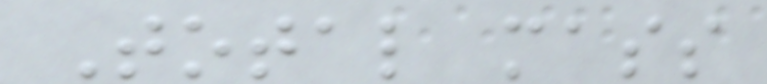Total mass
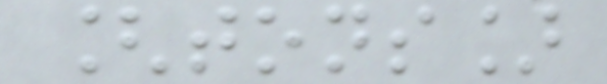[tons]
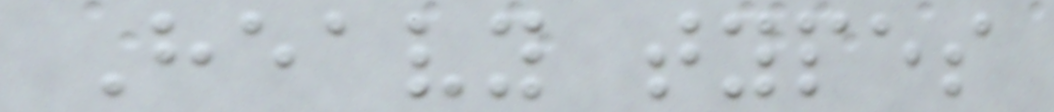Heavy types
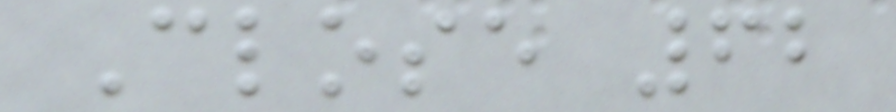Close 62
